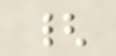{
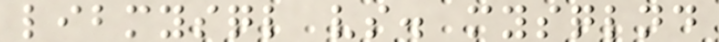libmysql vs. mysqlnd
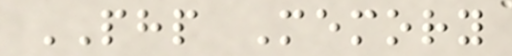PHP Memory
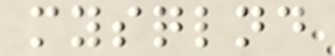mysqlnd
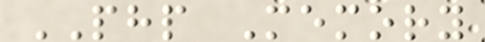PHP Memory
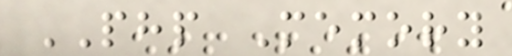PHP Memory
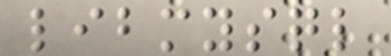libmysql
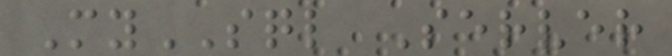MySQL Server
